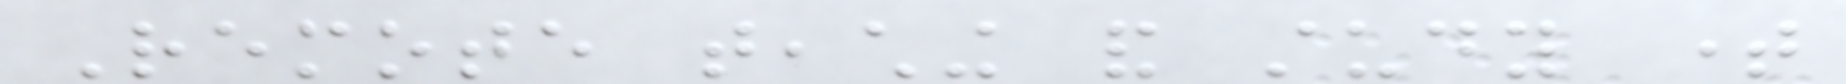Remote teaching and study time
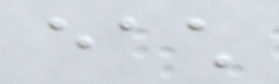each
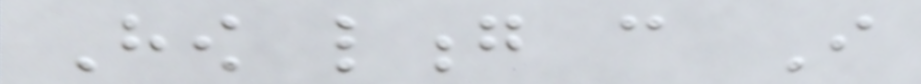How long can I
